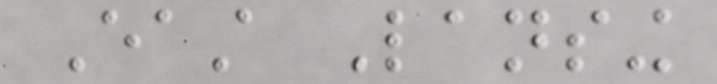East Lansing
